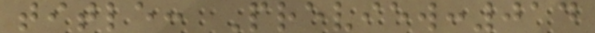title: Preview:014
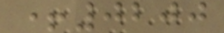+0200
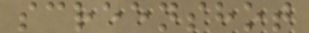screenshot
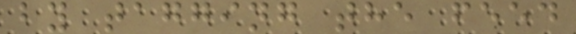by tagging the feed
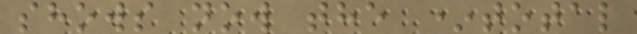shows now the *total
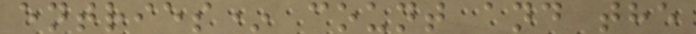entries* count and the
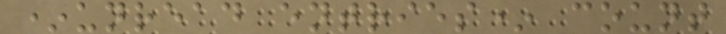*unread entries* count
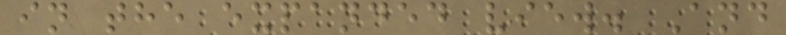in the expanded view. And
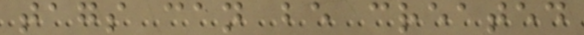tags can be created
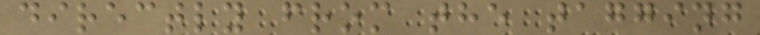directly from the tagging
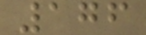176
